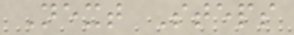Next Steps
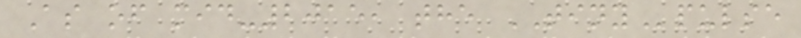As of mid-2015, the TINYpulse
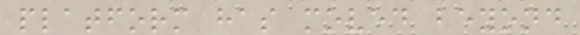platform has moved beyond
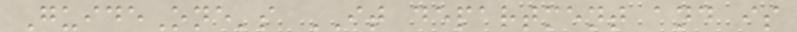GuideOne's IT department and is
